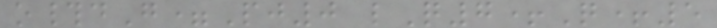o#dG=Pj0 lQ7+Q+5
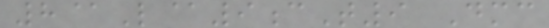8@L@9cT9 Dmc
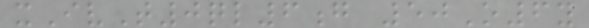xIvT0ql6g 50O6y
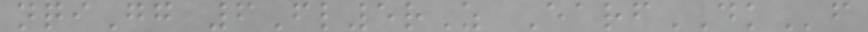nqiGg 6Fl5rZ EarfDKf
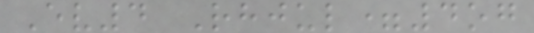Ev4 Rhjul=4og
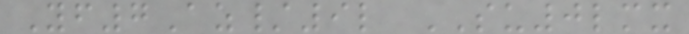Yf7Az/9l SU0lmx
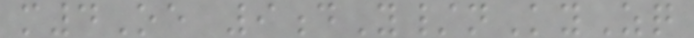m4Oe 9dY/nKyZq
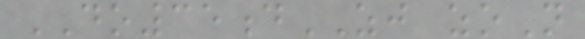DO35dZJ zoN
